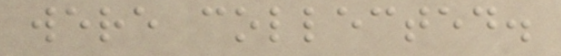were collected.
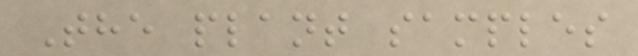The plant samples
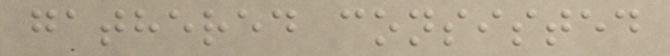gathered consisted
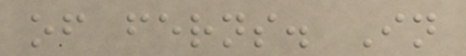of ferns. In
